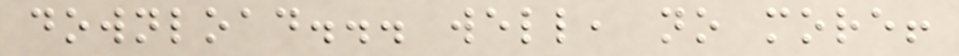download... well, no more!
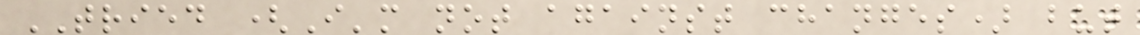TRIED (I'm not against changes) but
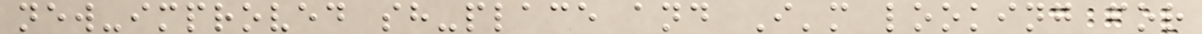new-improved sh-place and I'm looking for
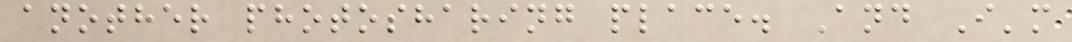another photosharing place. And I'm
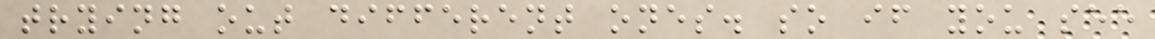trying out different ones. so if you see
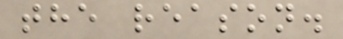the reason.
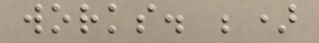works. ;)
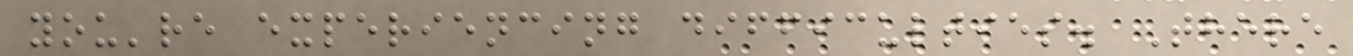you're experiencing difficulties. There
